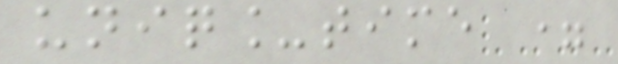uniq_time =
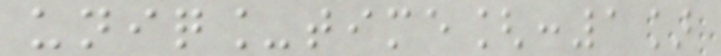uniq_time[:1]
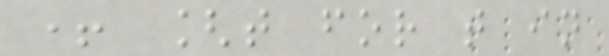+ [t for t in
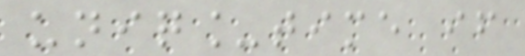uniq_time if
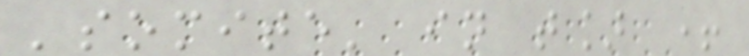'somite' in t] +
